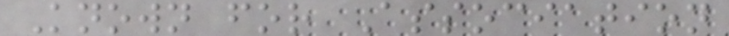Known for Association
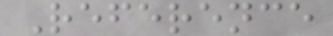Reference
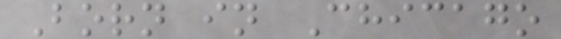Born in Chicago
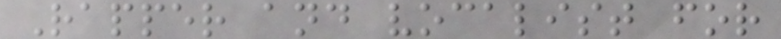Rapper and vocalist for
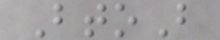BtoB
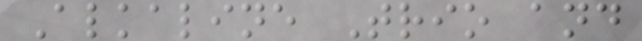Alkaline Trio and
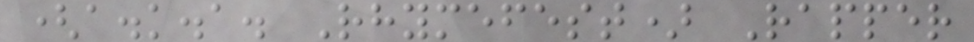(a.k.a. Rhymefest) Rapper
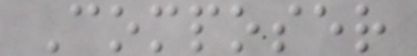Composer
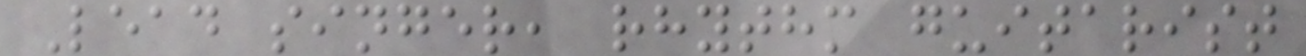Lead singer, rhythm guitarist
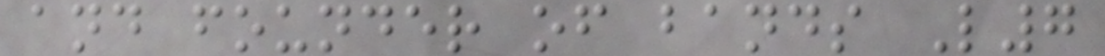and founder of bands L7
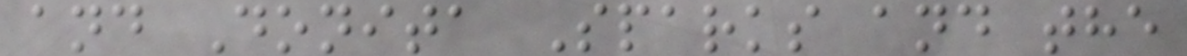and Donita Sparks and the
